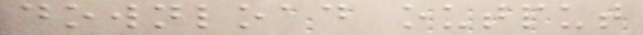download output
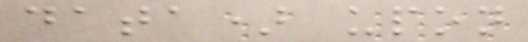data) upon
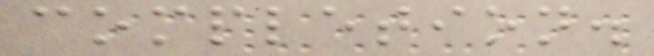completion.
